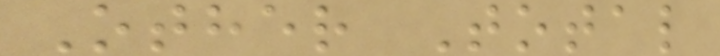Other Total
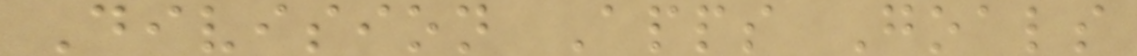Division Apps Goals
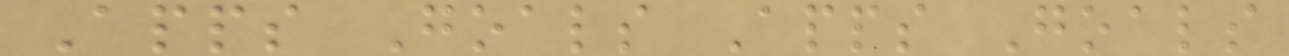Apps Goals Apps Goals
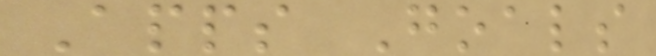Apps Goals
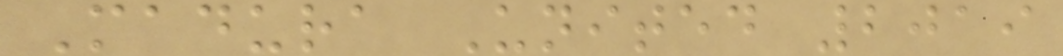Madura United 2019
